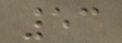53
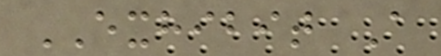EXHIBIT A
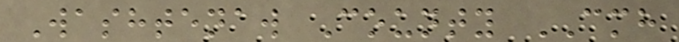Washtenaw County CMH
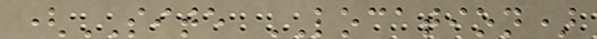(SITE LOCATION)
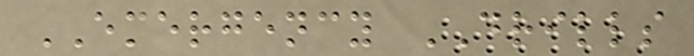EMERGENCY DRILLS
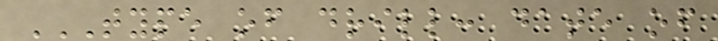TYPE OF DRILL: DATE OF
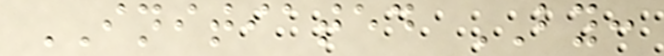INITIATED BY:
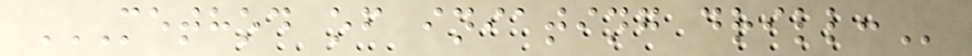METHOD OF INIATING DRILL:
